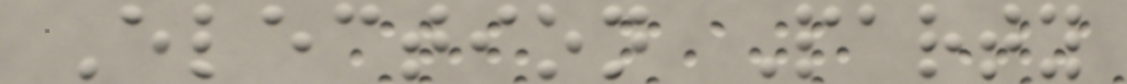Election Party
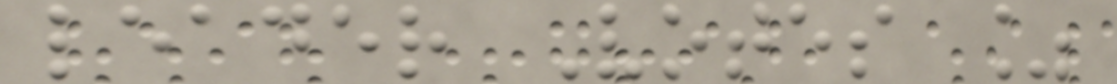leader Votes %
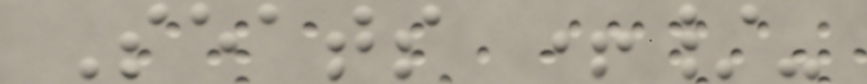Seats +/-
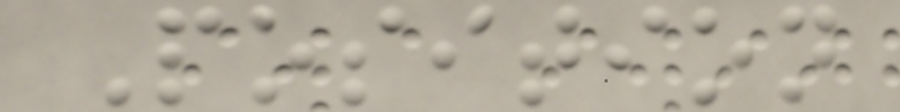Position
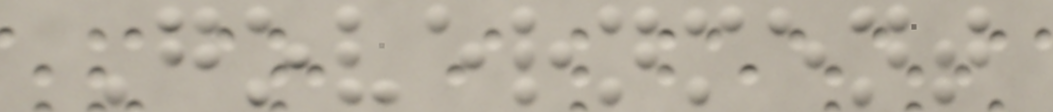Government
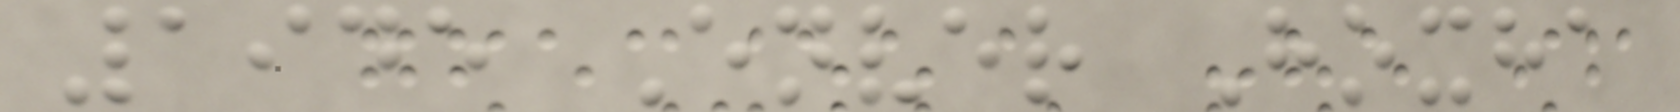1945 Enver Hoxha
